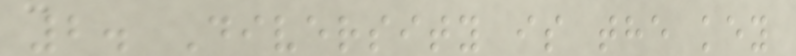2. Diversity is the key
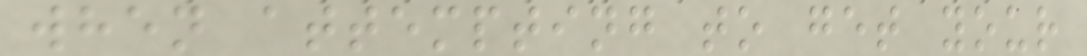when attempting to get your
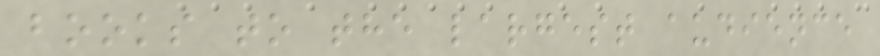books to the largest audience
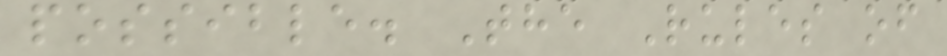possible. The Rules of
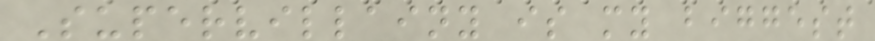Supervillainy is my biggest
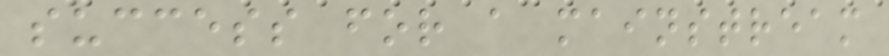success for a mainstream
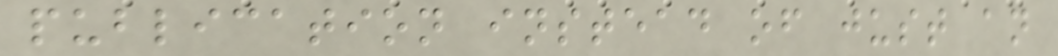publication instead of just an
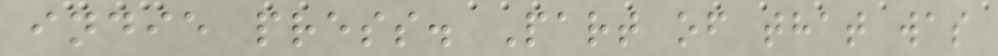indie press. Part of that was
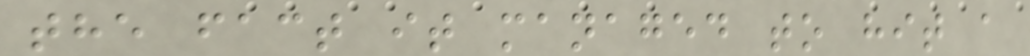the fact it managed to hit a
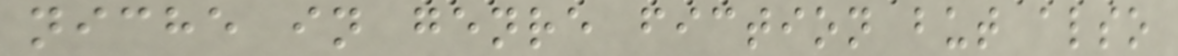niche in genre fiction but also
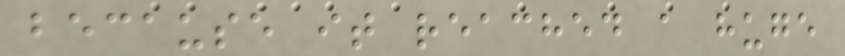because it reached a huge
